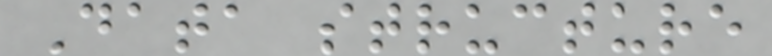Data structure
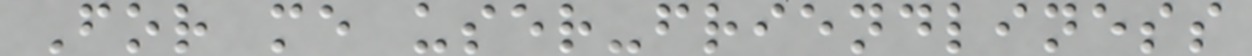For me user-friendliness
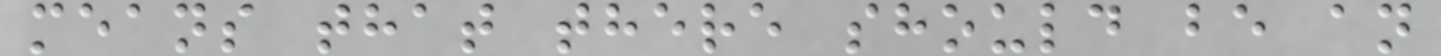means that there should be an
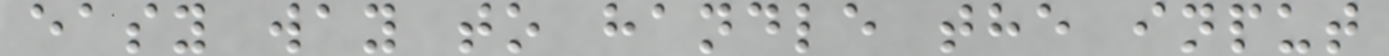easy way to handle the input
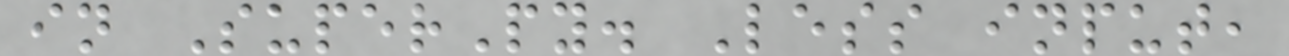in SuperPy. Less input,
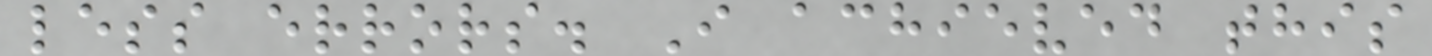less errors. I achieved this
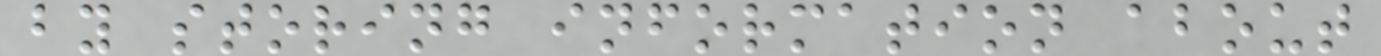by storing information about
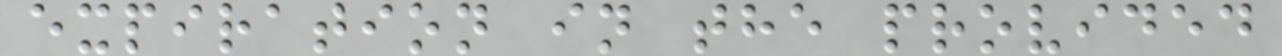expiration in the provided
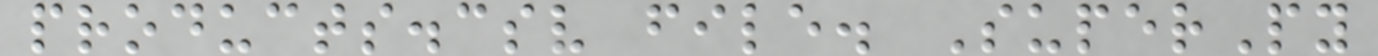products.csv file. SuperPy
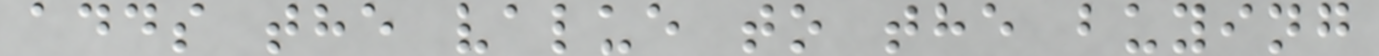adds the value to the buying
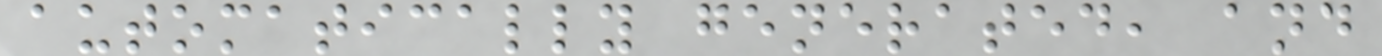automatically generated, and
